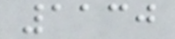1130
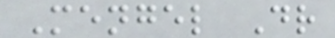Mengel Dr
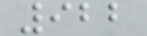922
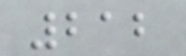212
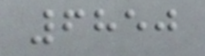6850
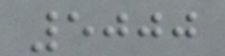5000
